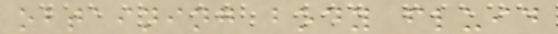obtaining body fluid
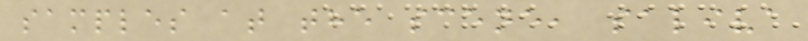samples at the scene, saliva
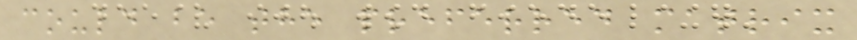could be the preferred matrix
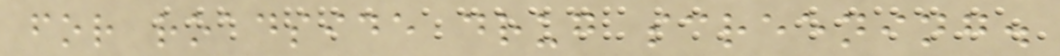for roadside drug screening.
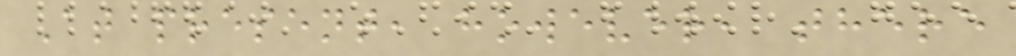At present, however, there
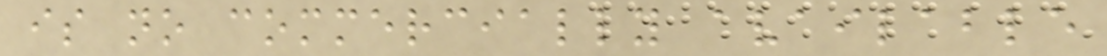is no commercially available
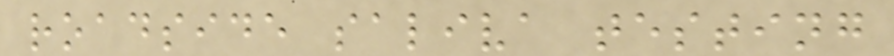roadside saliva testing
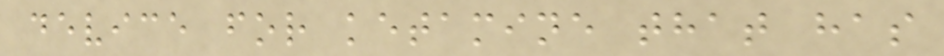device for ketamine that has
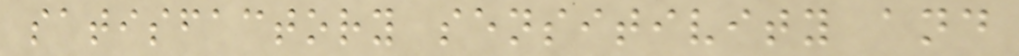satisfactory sensitivity and
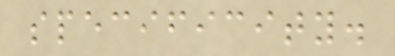specificity.
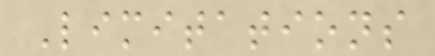Limitations
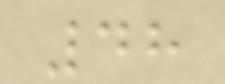48
